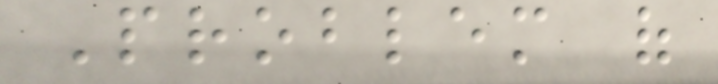Problem of
